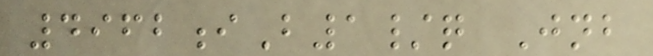4962iB1/q Jnb
